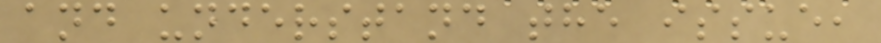and understand the issue,
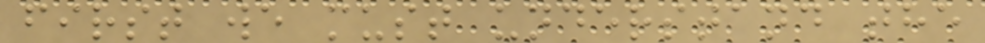first we must understand the
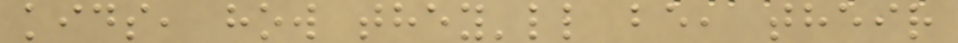kids, how they'll be, their
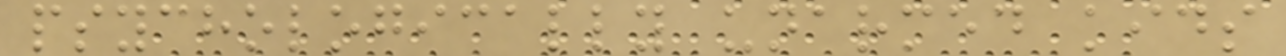psychologically unarmed kids
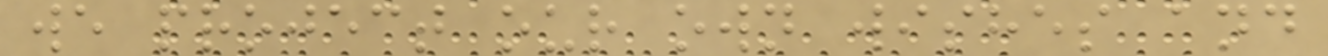we project our own wishes and
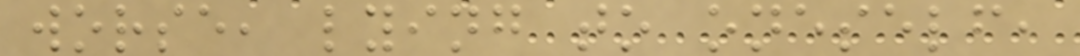worse, lying to oneself,
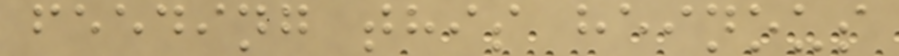feeding this heinous
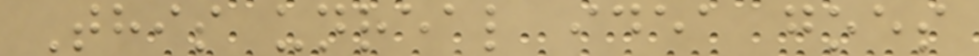This unreal idea goes
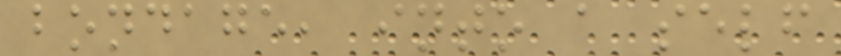bondage, into a self
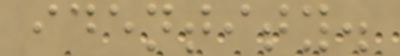identity.
